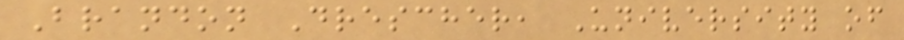Brandon Drescher, University of
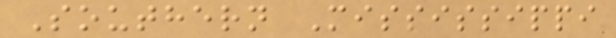Southern Mississippi
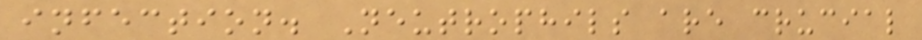infection. Neutrophils are crucial
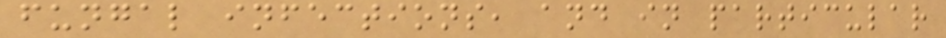fungal infections, and in particular
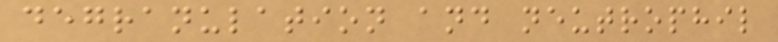degranulation and neutrophil
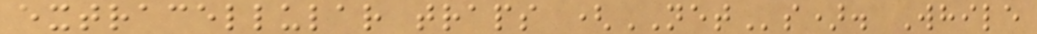extracellular traps (NETs). While
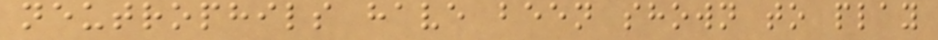neutrophils have been shown to play
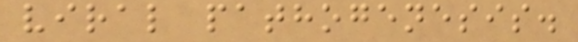viral pathogenesis.
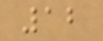12
